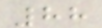88
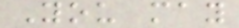You may
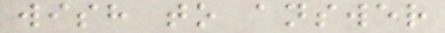wish to answer
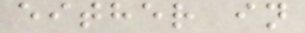either in
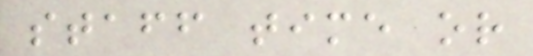staff time or
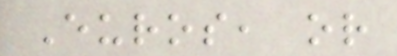Euros, or
